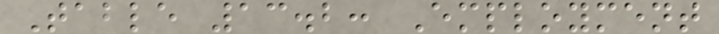Table 13.2: Employment
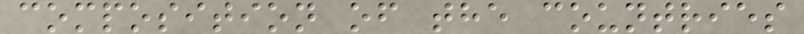composition of the countries
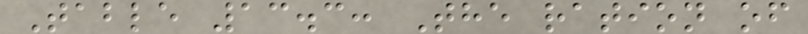Table 13.3: The ration of
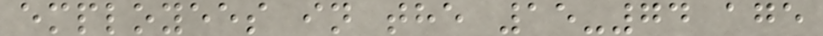employees in the 15-74 age
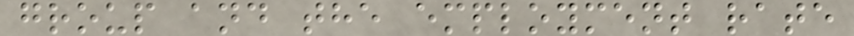group and the employment rate
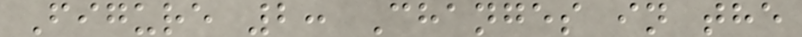Figure 2: Changes in the
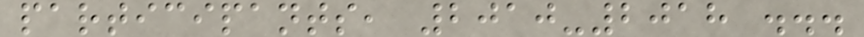participants, 2010-2018 ...
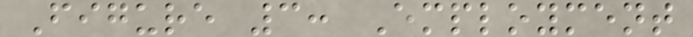Figure 3: Employment
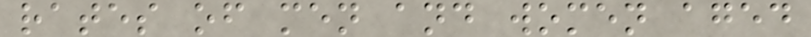rates of men and women aged
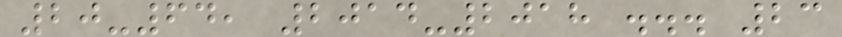20-64, 2014-2018 ... 23
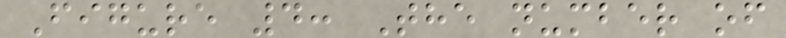Figure 4: The number of
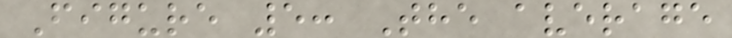Figure 5: The average
